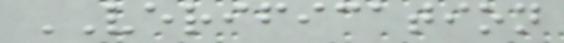VERIFICATION
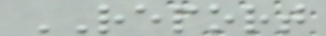REPORT
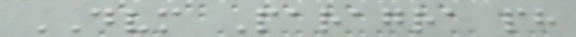DVM Paragra ph
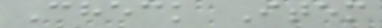Check Item
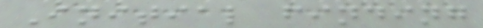Initial finding
